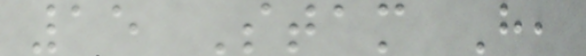15 Stam H,
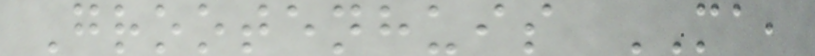Grootenhuis MA,
